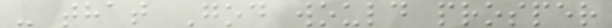- that God would prosper
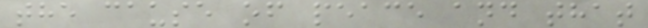the cause of peace and that
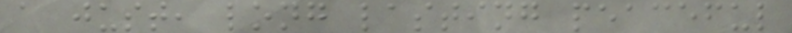a just, long lasting peaceful
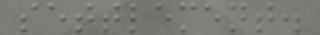settlement.
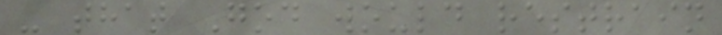- that God would restrain
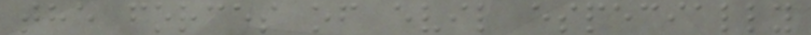the forces of evil especially
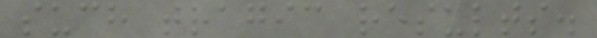such tragic results.
